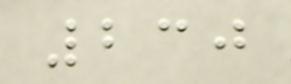230
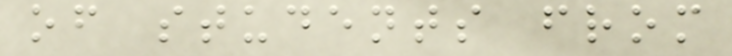of students from
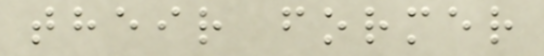their former
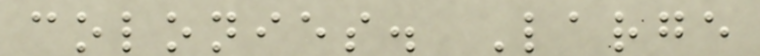colonies. Large
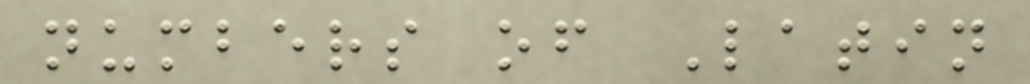numbers of Latin
